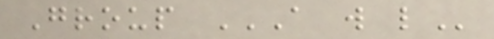Group A W L
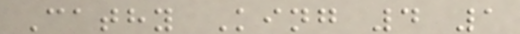Cathy King 4 1
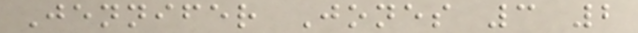Jennifer Jones 3 2
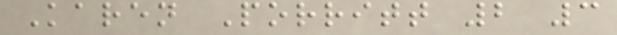Karen Porritt 2 3
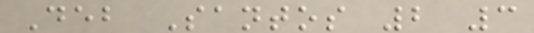Deb Santos 2 3
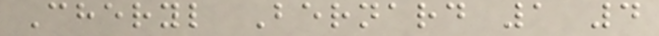Cheryl Bernard 1 4
